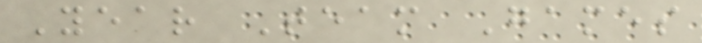Year Team Games
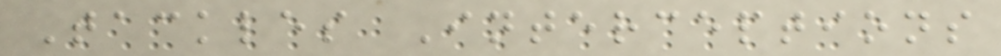Tackles Interceptions
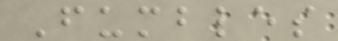Fumbles
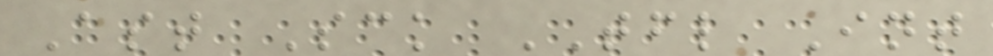Ast Sck TFL Int
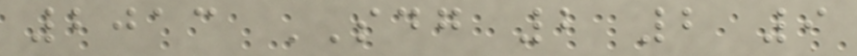2013 SDG 2 2 9
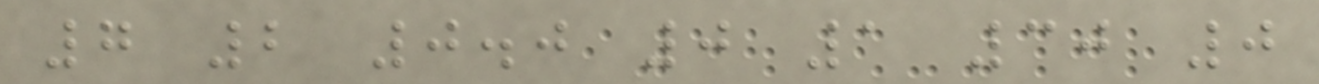7 2 0.0 0 1 30 0
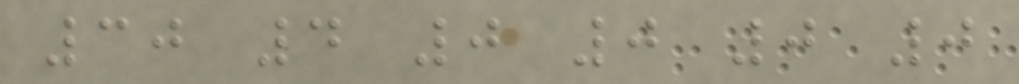30 4 0 0 0 0
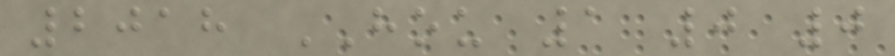2018 HOU 1 0 0
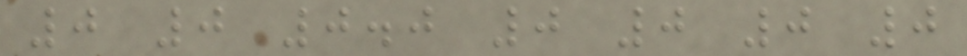0 0 0.0 0 0 0 0
